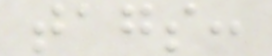tags:
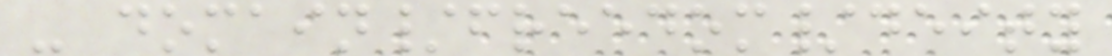- domain/freedom/deity
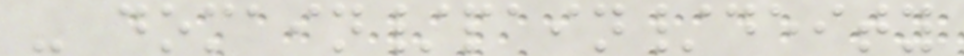- domain/pain/deity
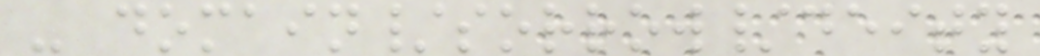- domain/sorrow/deity
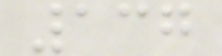137
